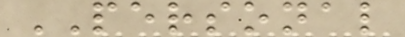PERSONAL
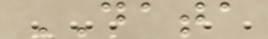DATA
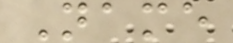Name
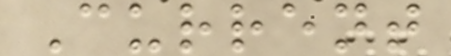Current
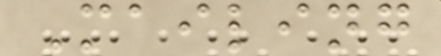Mailing
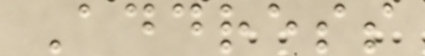Address
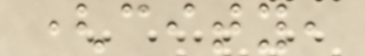(city,
